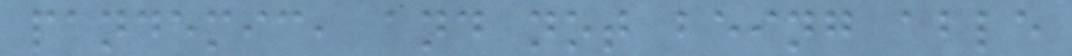pandemic, and not being able
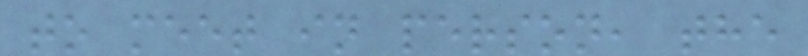to meet in person, the
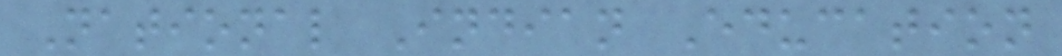National Indian Education
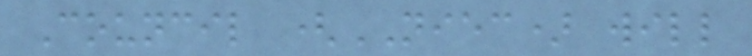Council (NIEC) will
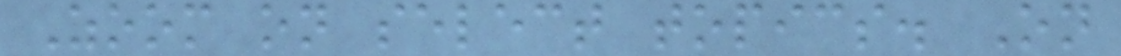Zoom on select topics. On
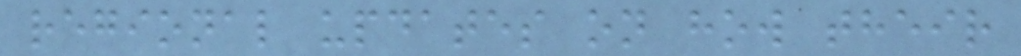regional updates on how their
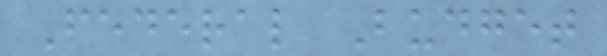Federal Budget
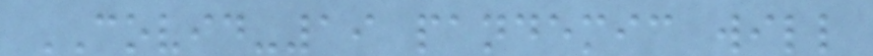COVID-19 pandemic will
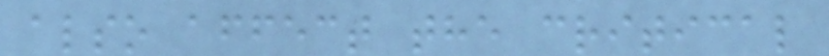also affect the critical
